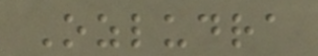Ozludra
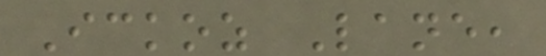Ickoz Lane,
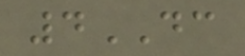4DC
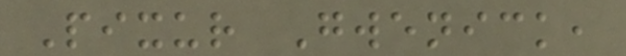Pixur Gwenick,
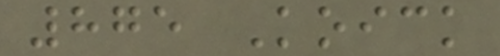875 Koick
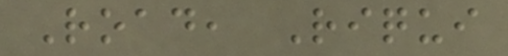Road, Riqui
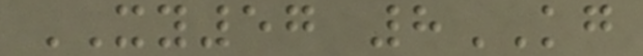XY57 8KG
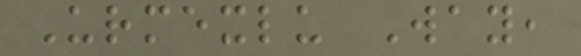Urmexlu Way,
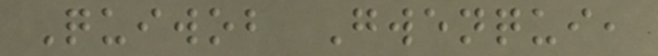Quiwob Gwenqui,
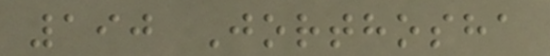190 Jorthosha
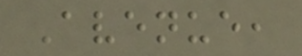Avenue,
